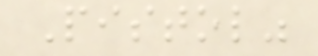Pistol"
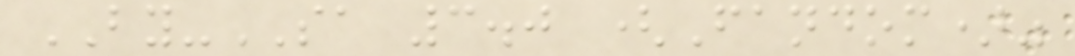BY-SA 3.0 (Fandom)"
